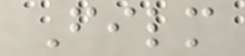Film
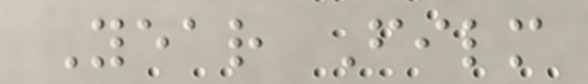Year Film
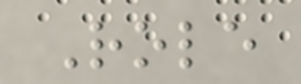Role
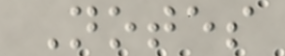Notes
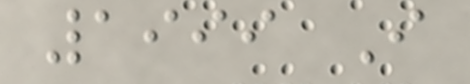1999 I
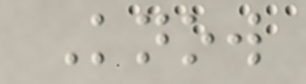Know
